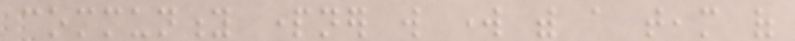community partner will work with a team of
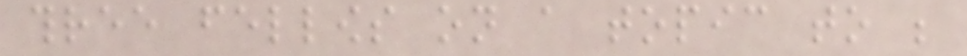three fellows on a topic to be
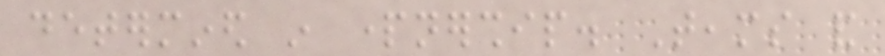determined in partnership. Teams and
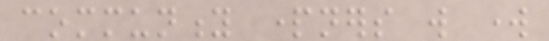community partners will work
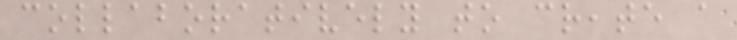collaboratively to create a
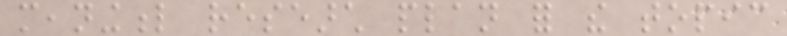meaningful research plan for the topic
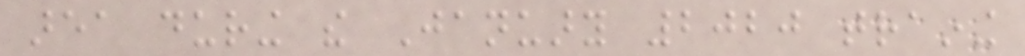area during the January 2020 training
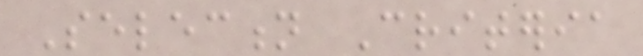Selection Criteria
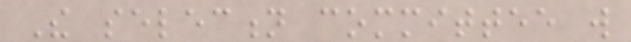The selection committee will
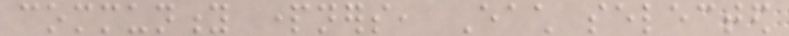community partners, Each selected
